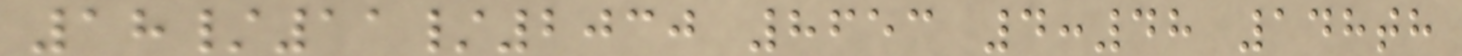18/11/2030 8653 4:48 148th
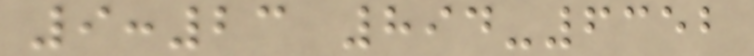9:23 894-6352
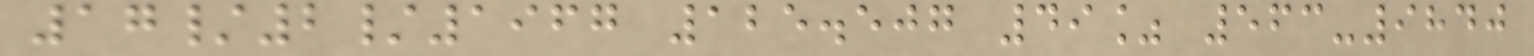17/2/1967 125.507 49% 563-9840
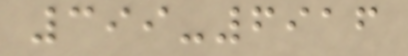399-6916
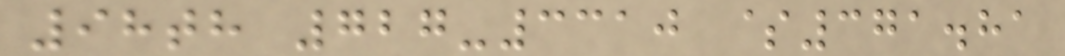98th 727-3310 $371.81
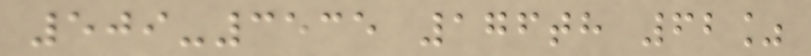509-3535 176th 62%
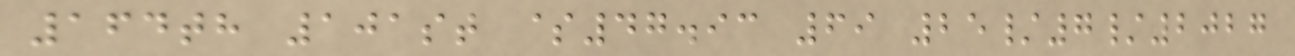164th 101st $47.93 69 25/7/2027
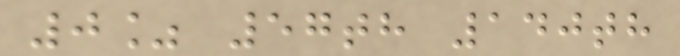0% 57th 140th
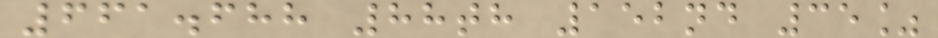661.688 88th 152nd 35%
